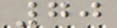70
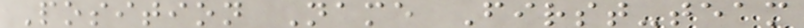Position Name First-team
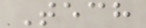Tech
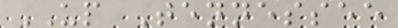UP Tennessee
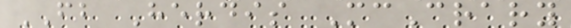FB Herdis McCrary
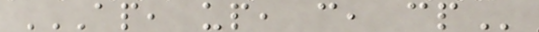AP, UP, C, CP
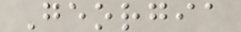Georgia
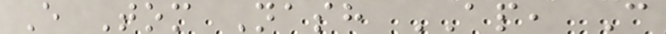E Tom Nash AP, C
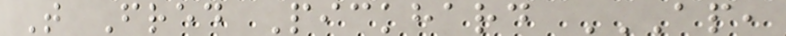T Fred Pickhard AP,
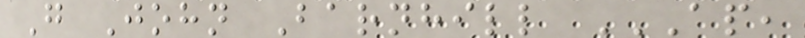G John Barnhill AP,
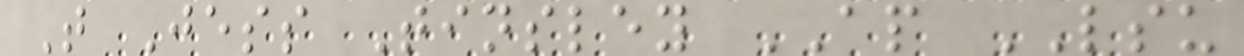T Jess Tinsley AP LSU
